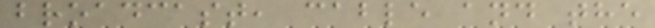broadcast, cable and the
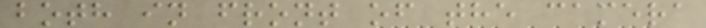both in front of the camera
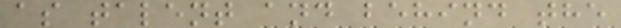as talent and behind the
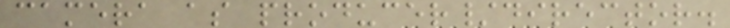camera as producer/director.
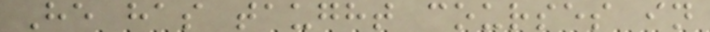He has taught courses in
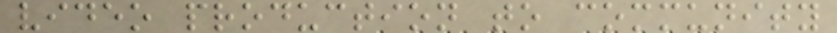video production to community
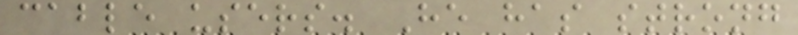cable users. He has strong
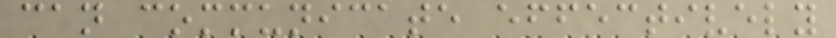can communicate effectively
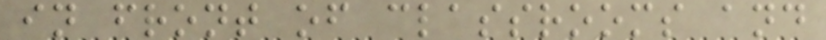in front of classrooms and
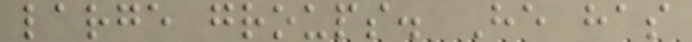large groups. He has
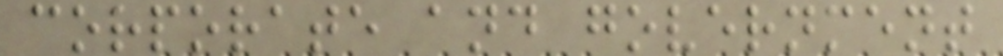corporate and government
